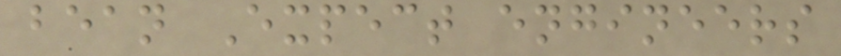bean Expect engineers
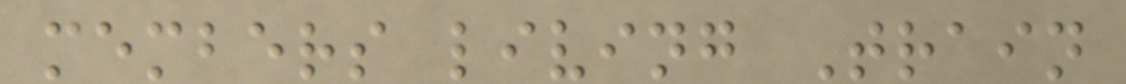members living Train
